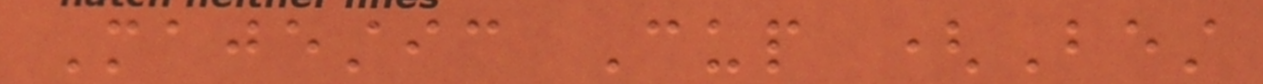Majestic Cup (Best
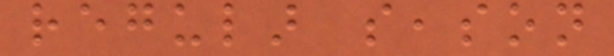regular season
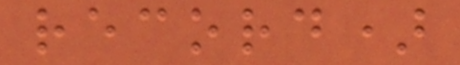record)
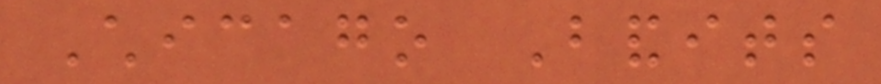Chicago Bandits
